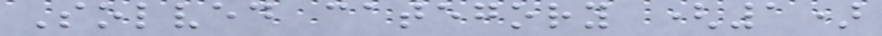Solved category (1)
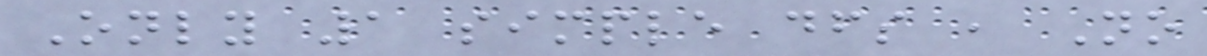Only 1 simple dfs , No
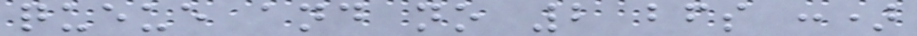queue and no 2 bfs :)
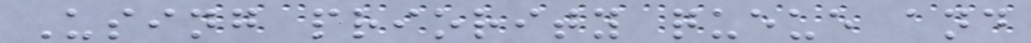Using priority queue and
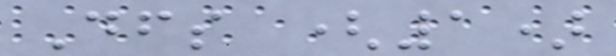Dfs (1)
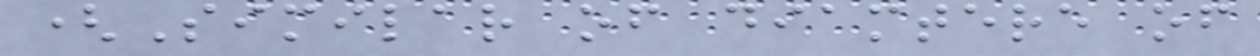(Similar of diamtere of
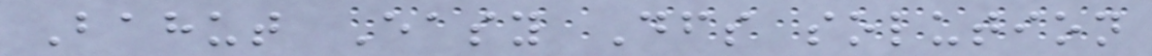Bahut Easy Dfs solution
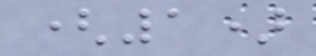(1)
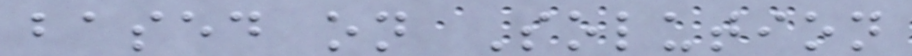based on Solution
